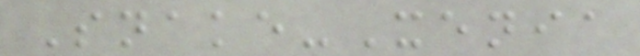Snake-Xenia
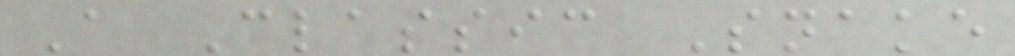A Classic Snake
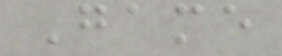Game
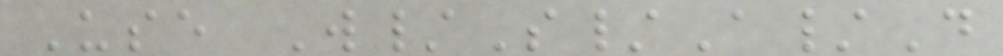Use W/S/A/D
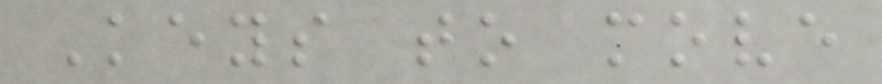Keys to move
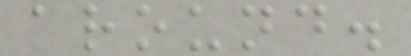around.
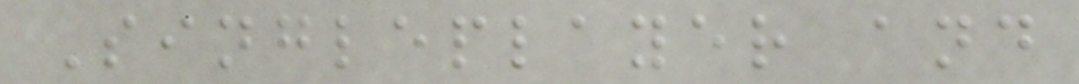Singleplayer and
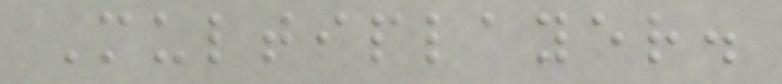Multiplayer.
